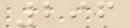296
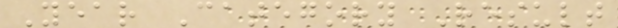Year Category Result
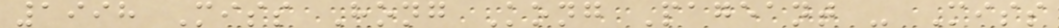1998 Miss Hong Kong Pageant - Miss
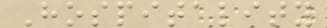Hospitality
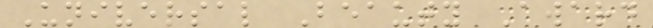Universal Beauty Award
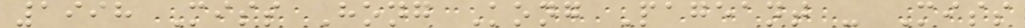1998 Miss Hong Kong Pageant - Miss
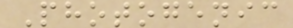Photogenic
